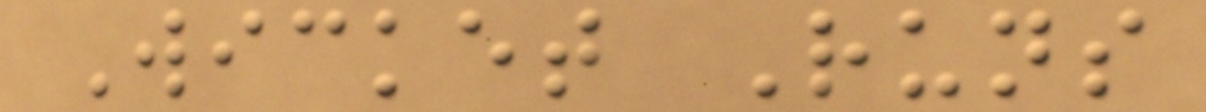Wicket Runs
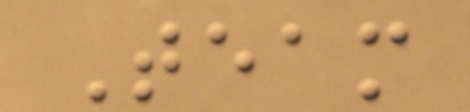Team
